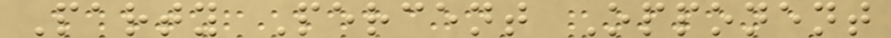Party Percent Opponent
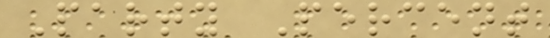Party Percent
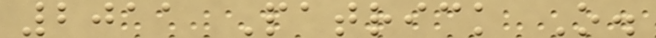2011 Patrick O.
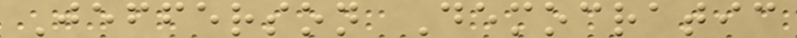Jefferson Democratic
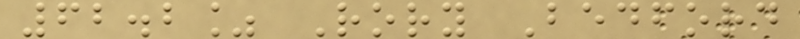62.2% Rory Bedford
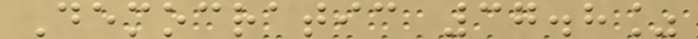Democratic 37.8%
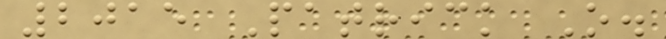2015 Patrick O.
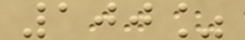100%
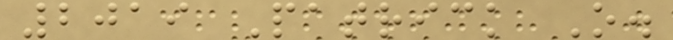2019 Patrick O.
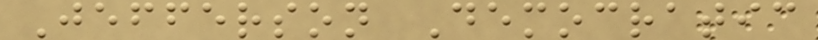Jefferson Democratic
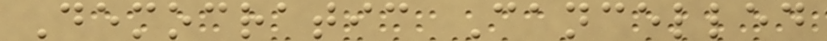Democratic Cancelled
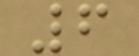6
